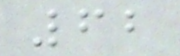62
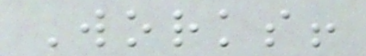Works!
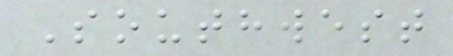Southwest
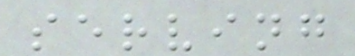serving
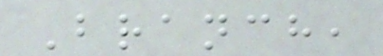Branch,
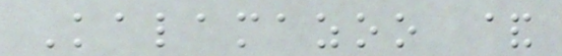Kalamazoo &
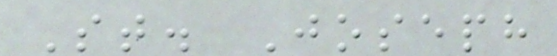St. Joseph
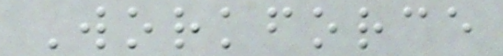Workforce
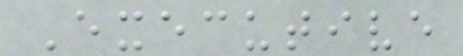Executive
